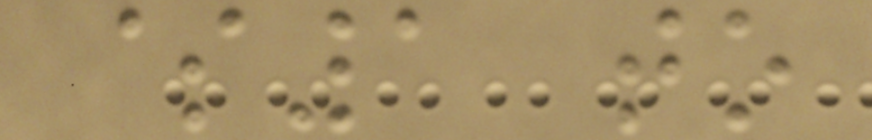$1 to
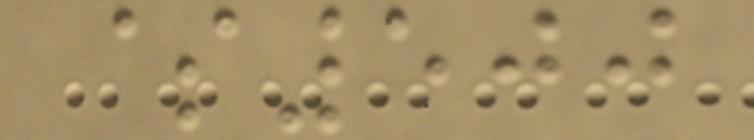$500
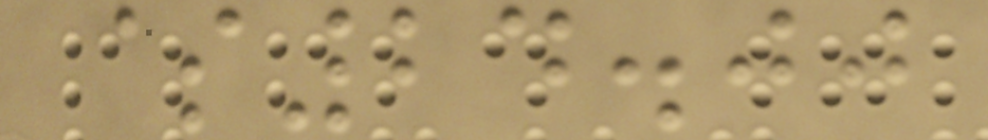$24.00
